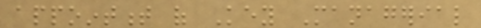appointment of Key Managerial
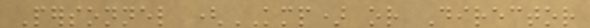Personnel (KMP) or Director
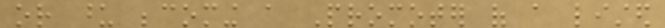or upon becoming a Promoter of a listed
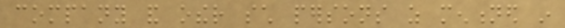company and other such persons as mentioned in
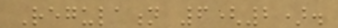Regulation 6(2).
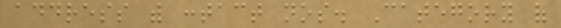address with contact nos. Category of
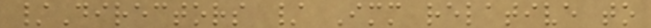/Directors / Immediate relative to
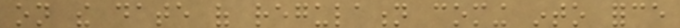on the date of regulation coming into force
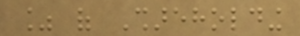% of Shareholding
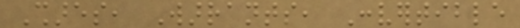Shares, Warrants, Convertible
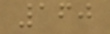160
